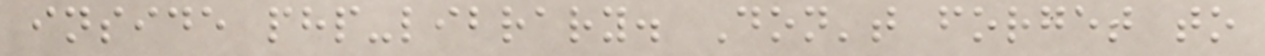inside php-library. Don't forget to
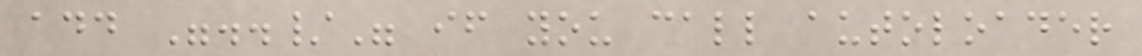add "../" if you call autoloader
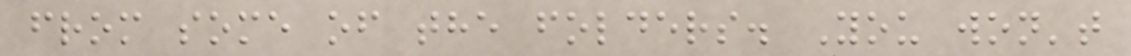from some of the folders. You won't
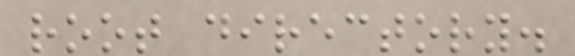root directory.
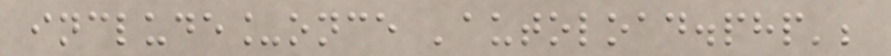include_once 'autoload.php';
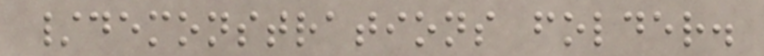/demonstrations folder.
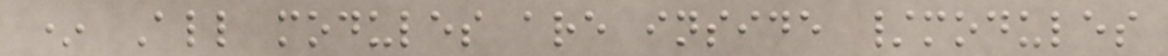* All modules are inside /modules
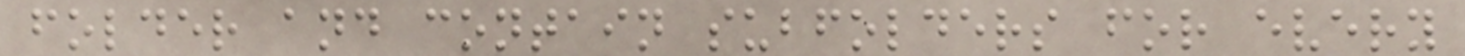folder and contain subfolders for every
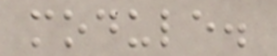module.
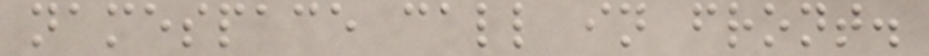namespace call in front.
